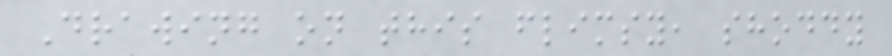Drawing on this flimsy, shoddy
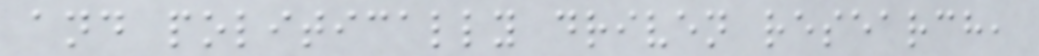and politically driven research,
